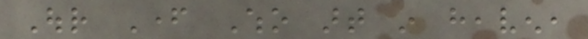Our Father Who art in heaven,
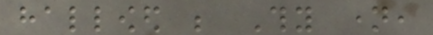hallowed be Thy name,
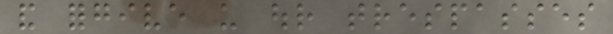and forgive us our trespasses
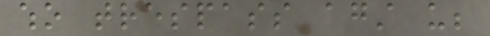who trespass against us;
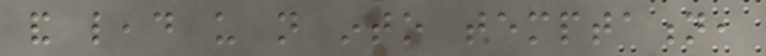and lead us not into temptation,
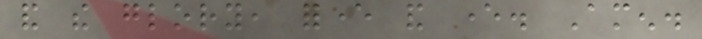and the glory, forever and ever. Amen.
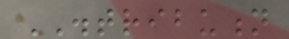DISTRIBUTION
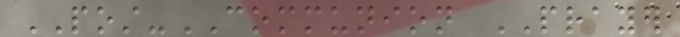POST-COMMUNION PRAYER
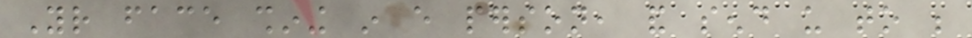Your face shining in every person, and send us to be
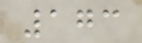173
